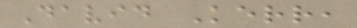David Kerr,
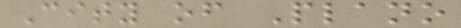City of Plano
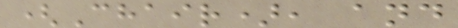(Chair), and
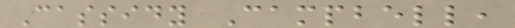Cassidy Campbell,
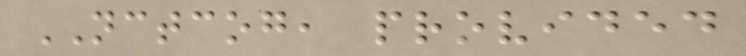NCTCOG, provided
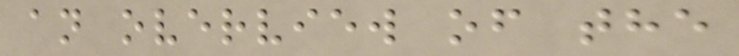an overview of the
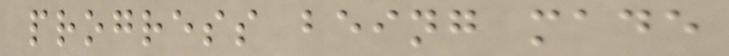progress being made
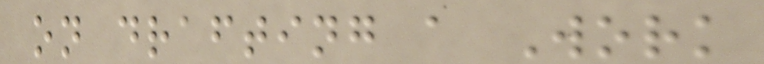on drafting a Work
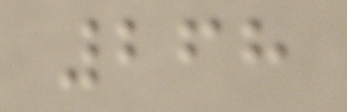268
